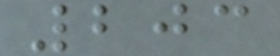203
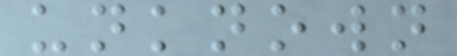unknown
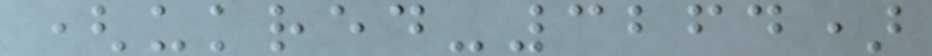(ukred-3264)
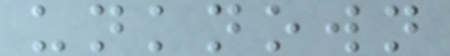unknown
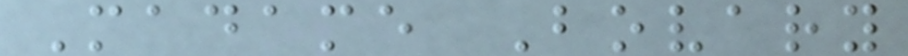Madame Bovary
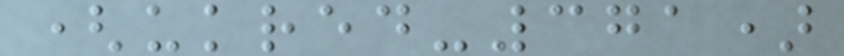(ukred-371)
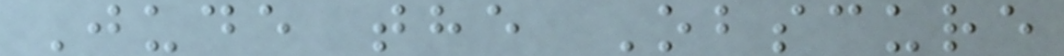Jude the Obscure
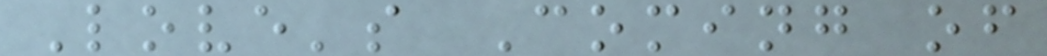Love's Coming of
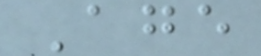Age
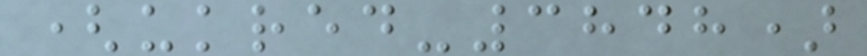(ukred-3848)
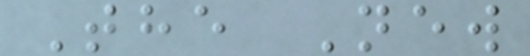The New
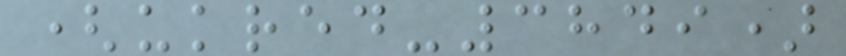(ukred-3849)
